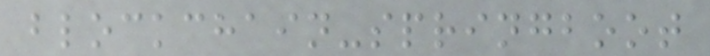blockchain-springboot
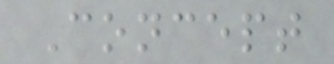Concept
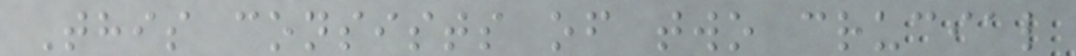This consists of two crucial
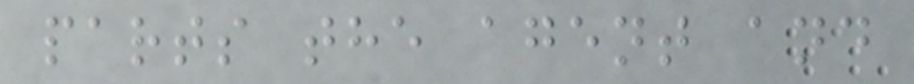parts the agent and
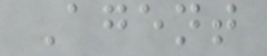Agent
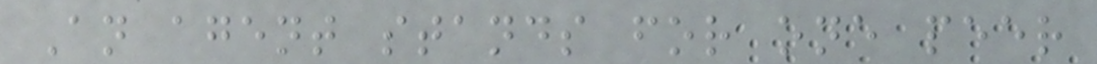An agent stands for one peer
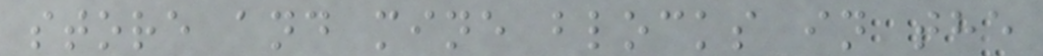store and mine blocks in the
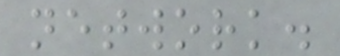network.
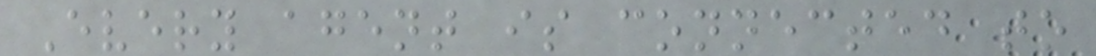Every agent is connected to
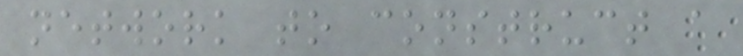network to construct a
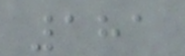181
